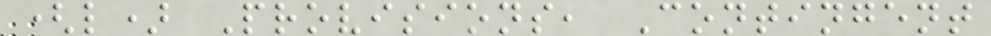(l) Provisions, Contingent
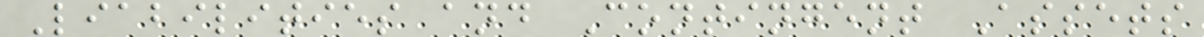Liabilities and Contingent Assets
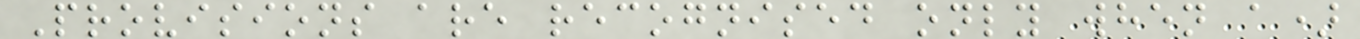Provisions are recognised only when a)
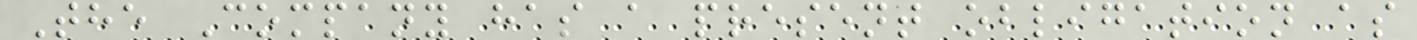The Company has a present obligation as
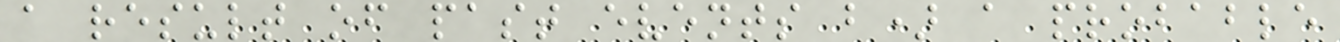a result of past events b) a probable
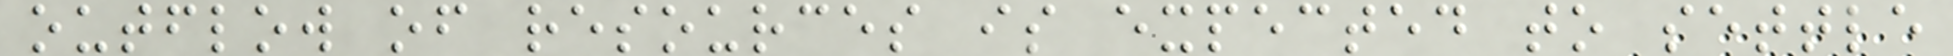outflow of resources is expected to settle
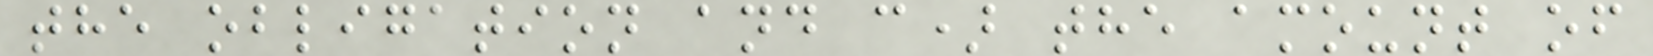the obligation and c) the amount of
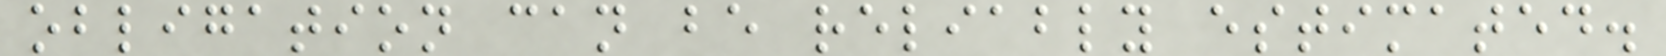obligation can be reliably estimated.
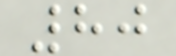80
